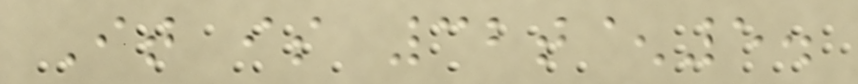It is 32t^5.
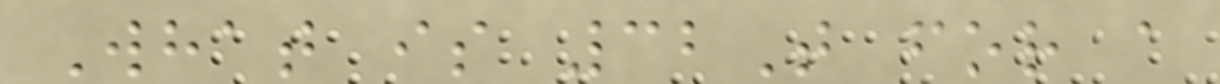What is 32T for a
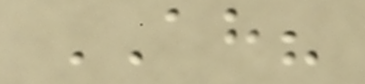AH?
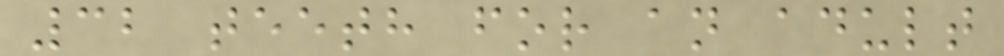32 teeth for an adult
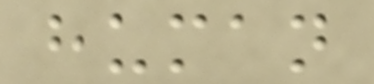human
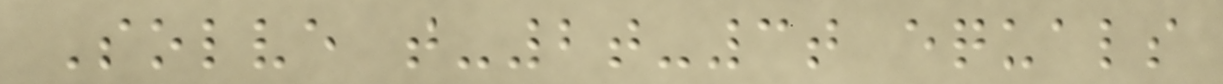Solve t-2t-3t equals
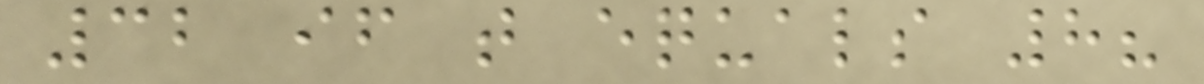32 if t equals 8?
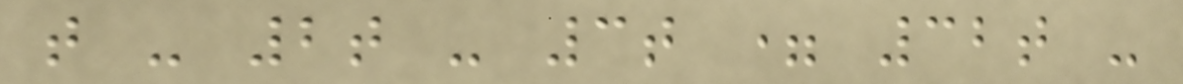t - 2t - 3t = 32t -
